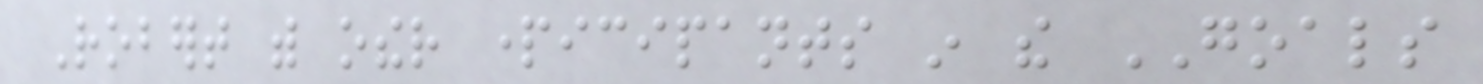Robert with other participants in the GOALS
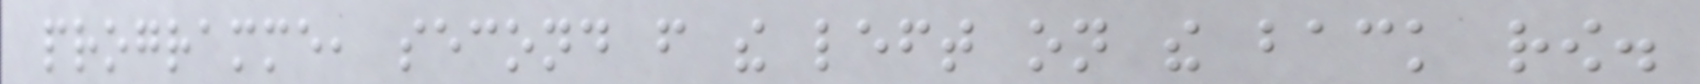programme, second from the left on the back row.
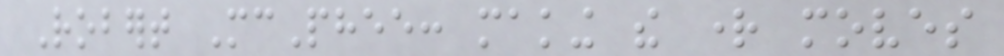Robert McPhee: making the right moves
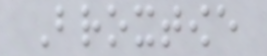Broxtowe
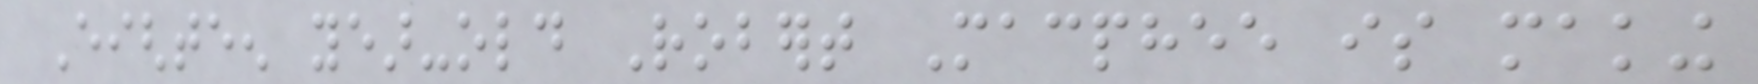Eighteen year-old Robert Macphee is making
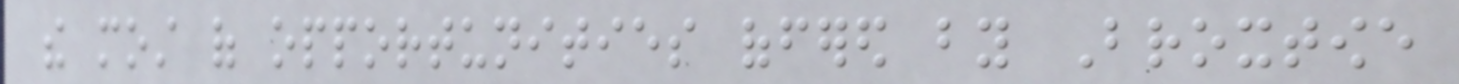the most of opportunities offered by Broxtowe
